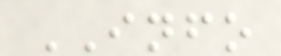INFO
